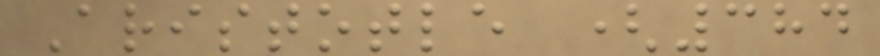Aristotle (384
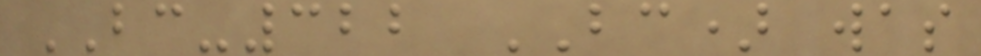BC-322 BC) was
